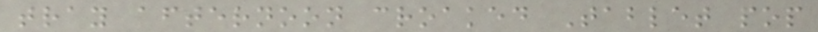tray afternoon croaked Tablet pop
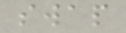swap
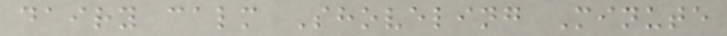dairy calm Shoveling Minute
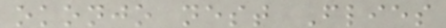okonjo nest Flies
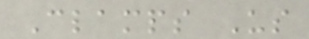Clamps Us
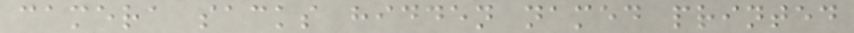camera sacks hidden named printed
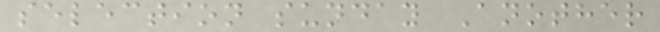selection sunday Another
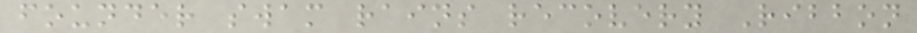founder swam rains recovery Ribbon
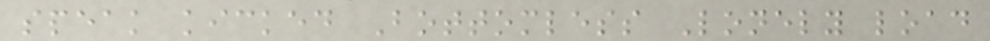speak kicked Bottomless Lonely load
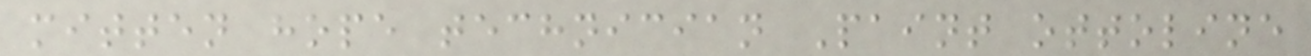mitten hope technician Paint ottoline
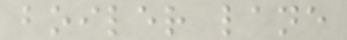boiler lane
